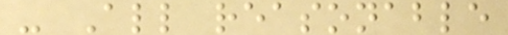- All reasonable
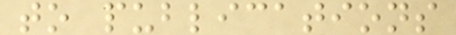to publications
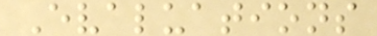Evaluations
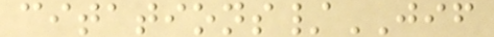citations/JIF
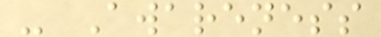- Awareness
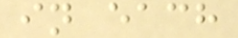in each
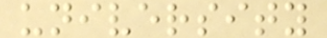university
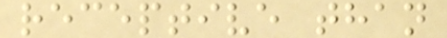receptive than
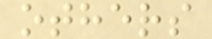others
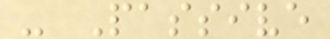- Passive
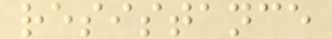resistance
